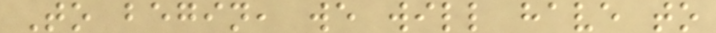To begin, we will have to
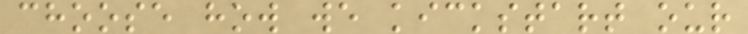choose how we kickstart our
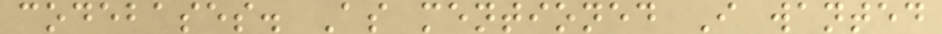codebases. As mentioned I wanted
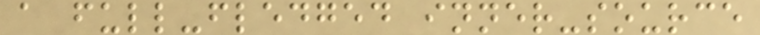a full-fledged inner-source
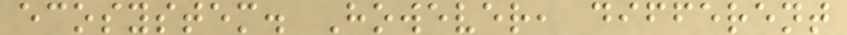ecosystem. However, different
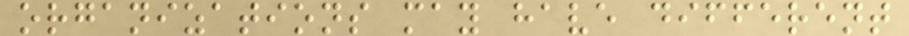organizations may have different
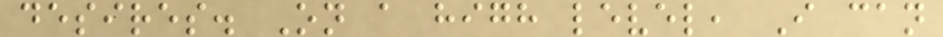desires. On a high level, I can
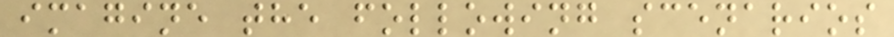imagine the following scenarios
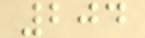204
